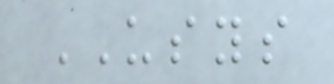USYS
